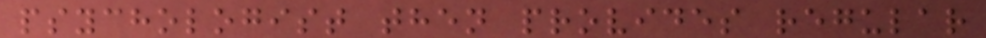psychologist then provides regular
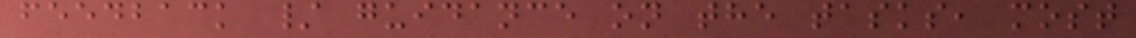feedback / guidance on the tasks, most
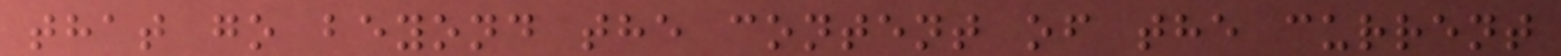that go beyond the content of the current
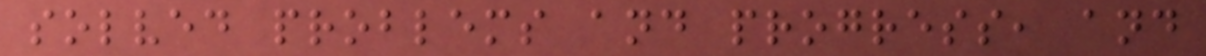solved problems and progress, and
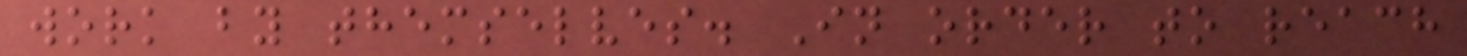work by themselves. In order to reach
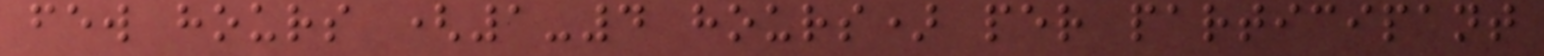few hours (1-4 hours) per participant
